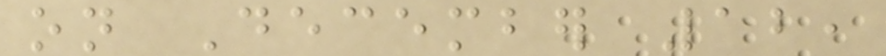on December 12,
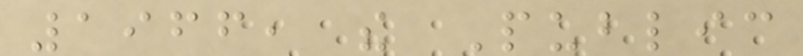1966, the Public
